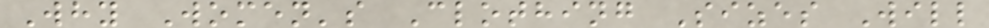Why Women's Clothing Sizes Will
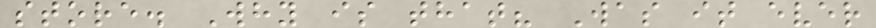store. Why is that? Was it ever
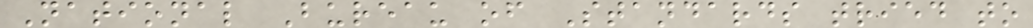National Bureau of Standards tried to
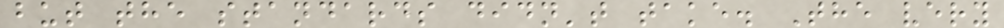but the standards didn't take. The very
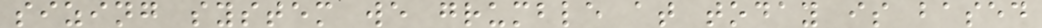sizing system we grumble at today is based
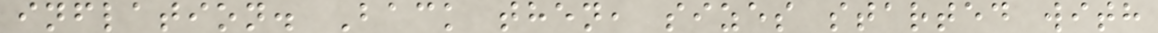inflation. Back then, sizes started with
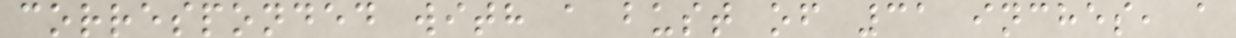corresponded with a bust of 31 inches, a
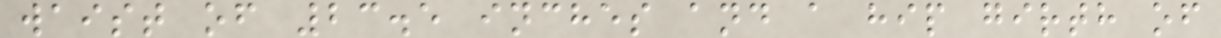waist of 23.5 inches and a hip girth of
